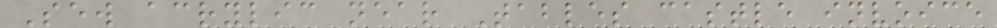Sew acrylic near Tables castle invoice
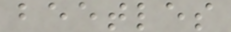beetles
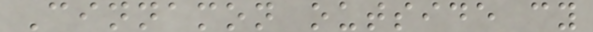Cinnamon outside cy
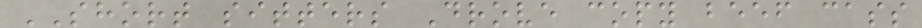SHORT sitters Drove copy beef cass
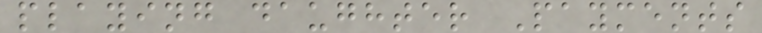playing daughter Payments
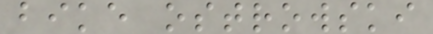bike ostrowski
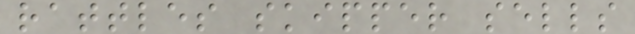rattles skipper sells
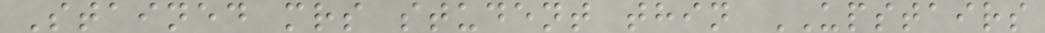Stained mrs student thin UPSTAIRS
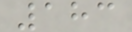183
